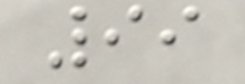99
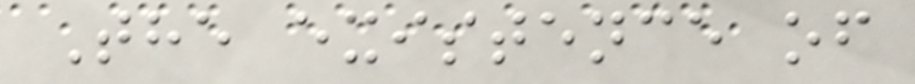The existence of
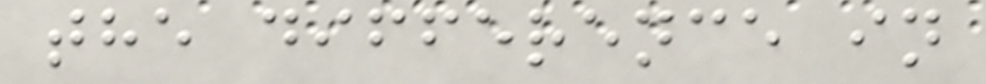the difference in
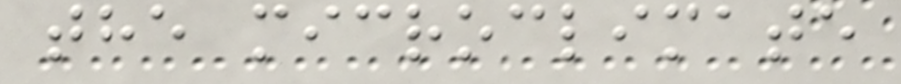the microclimate
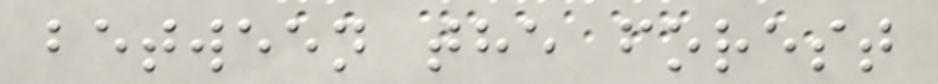between the forest
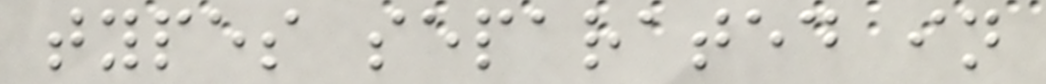types separated in
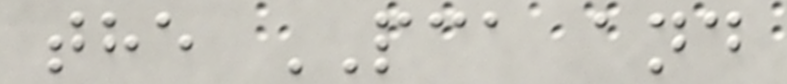the PCA and
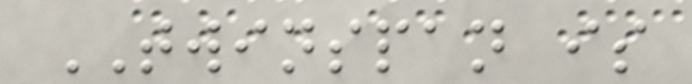TWINSPAN is
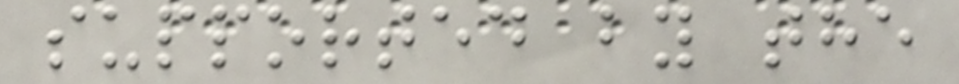supported by the
